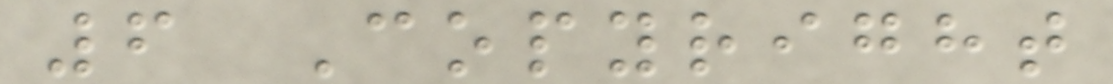6 Copyright
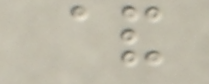&
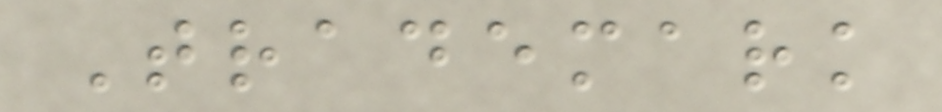Trademark
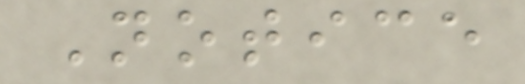Notice
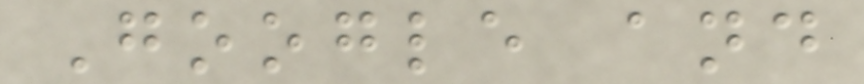Google and
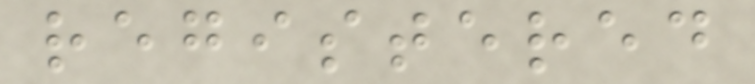registered
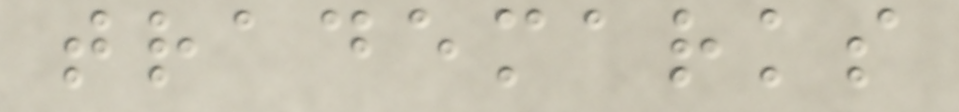trademarks
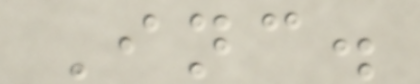Inc.
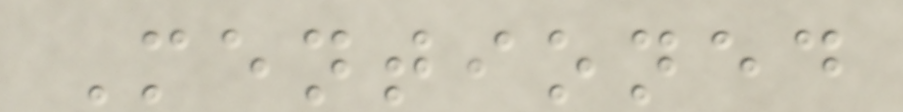Mentioned
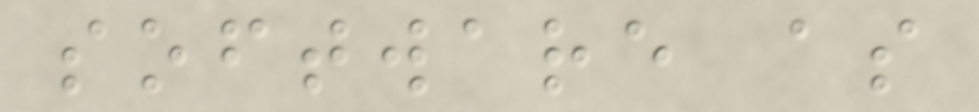software as
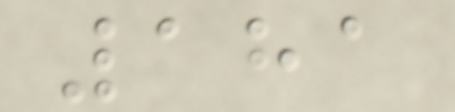181
